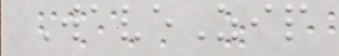WaveZip
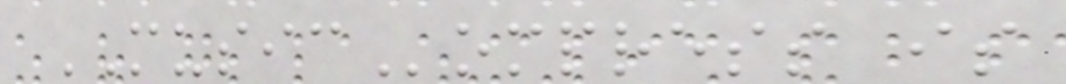MUSICompress is
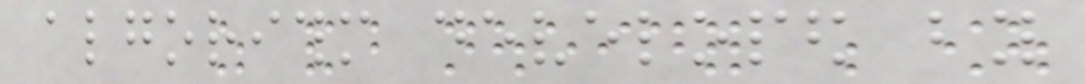algorithm developed by
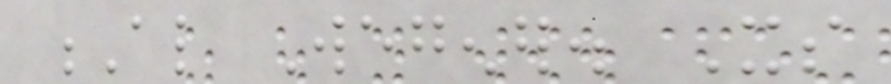Al Wegener. Its
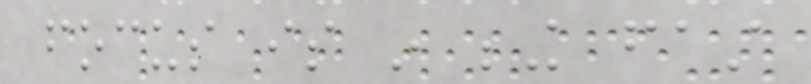focus is in being fast
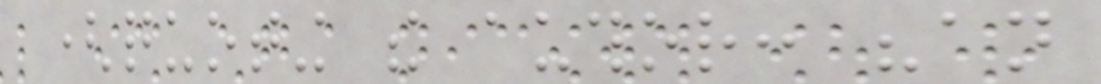(quoting the author: "an
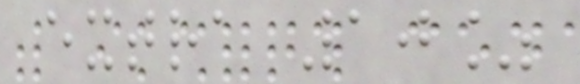extra 10%
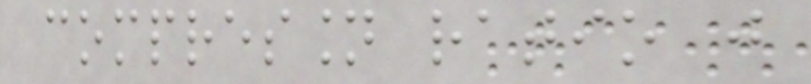compression ratio just
